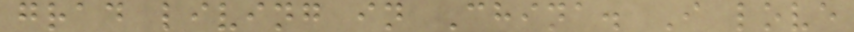grad living in China. I love
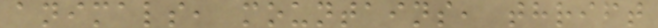animals, mountains, thrift
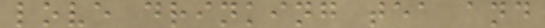love drinking tea and
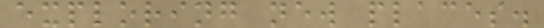exploring new places.
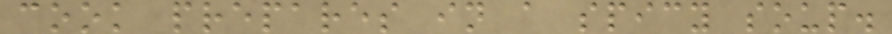cook prepares in a spicy soup.
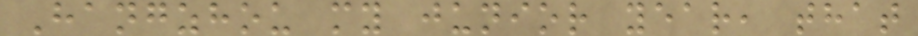Hangzhou my junior year, that
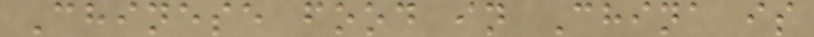Chinese food in China is
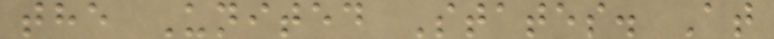the United States. At
